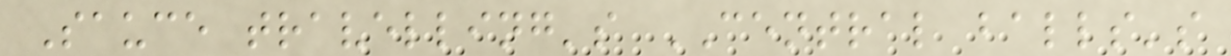Sauce travelling's CENTRAL balls's
